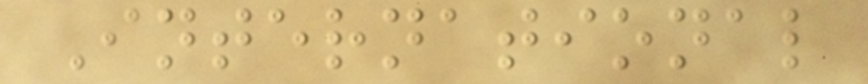International
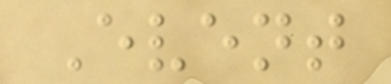Event
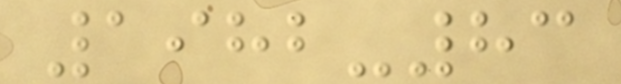1982-83
